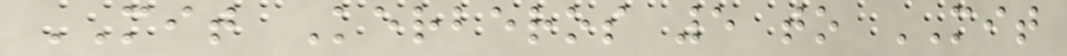MIT Kerberos 5 to MIT
